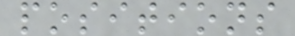positions
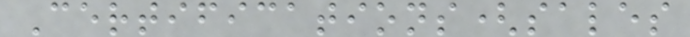Certifications(sales
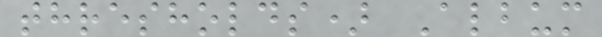thresholds) Album
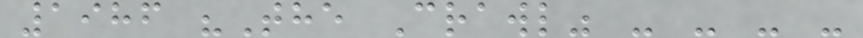1986 "The Crawl" - - - -
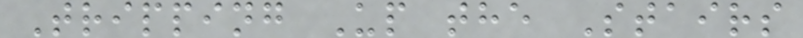Tripping Up the Stairs
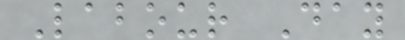Labour Day
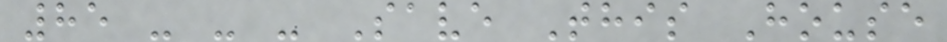85 - - - Save This House
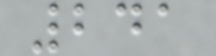241
